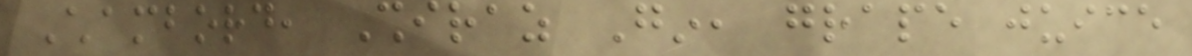Chambord, Shiraz Gin, grape juice
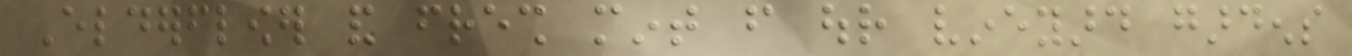Elderflower and fresh mint from our vineyard gardens
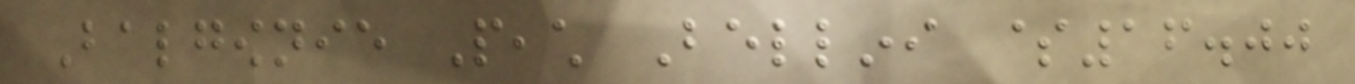Balgownie Peach Bellini $16.00
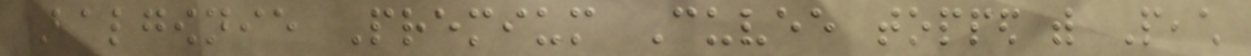Balgownie Premium Cuvee topped with Peach
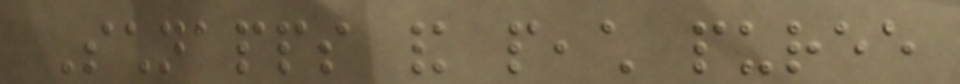Schnapps and peach puree
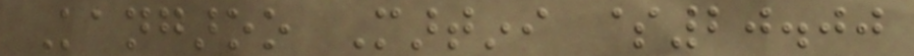Kangaroo Martini $20.00
